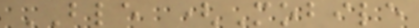BLE (Mobile
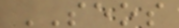SEOS
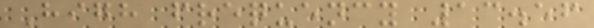High frequency 13.56
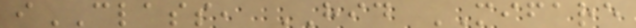iCLASS, HID MIFARE
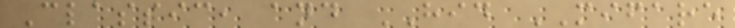Classic, and HID MIFARE
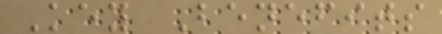Key Benefits
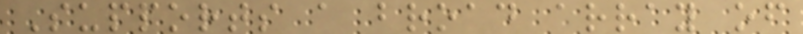Supports a broad array of
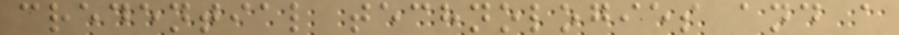credential technologies and a
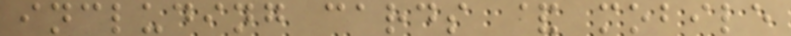including cards & mobile
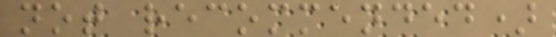not recommended)
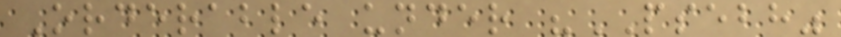Orderable under "PSEBH"
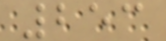253
